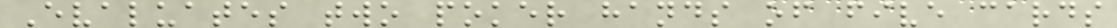Evaluates two poker hands of five cards
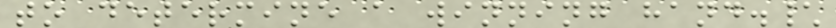to determine a winning hand.\
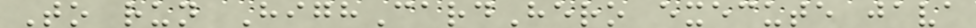To run HighCardHero execute java
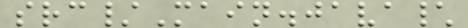src/Main.java\
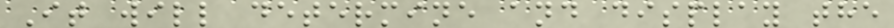It will determine and display the
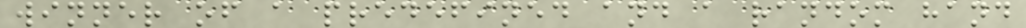winner of a predefined and a random hand
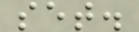set.
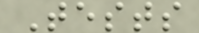Tests
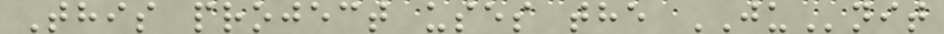This project uses the JUnit
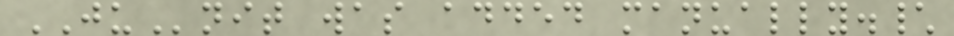JUnit was added manually.\
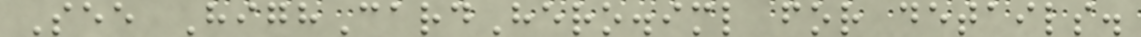See HighCardHero.iml for details.
